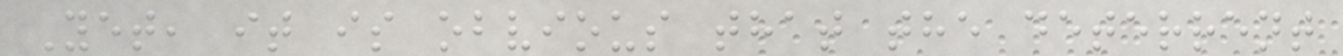Yet, it is obvious that the deterrent
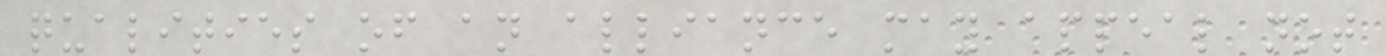qualities of an alliance may appeal not
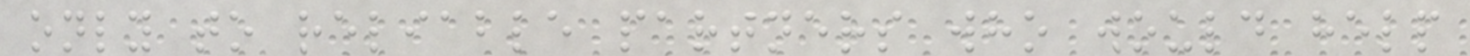only to reliable partners who would help
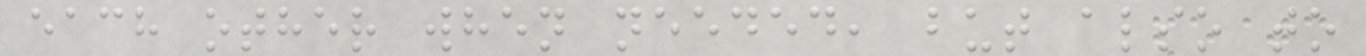each other when needed, but also to
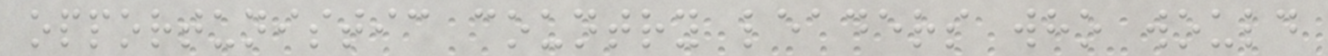opportunistic country leaders who would
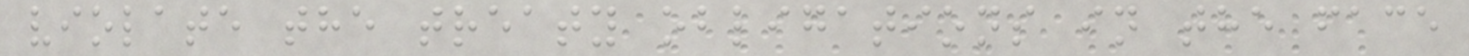violate the treaty obligations in the face
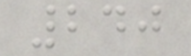240
